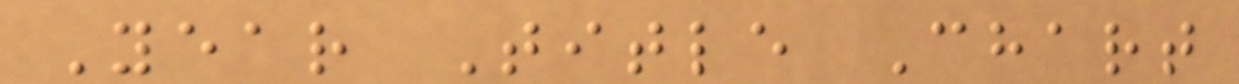Year Title Chart
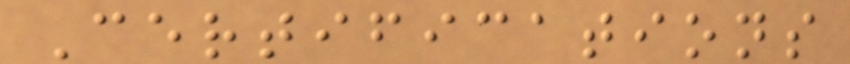Certifications
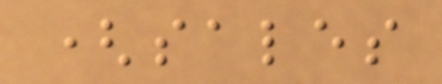(sales
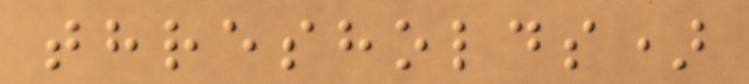thresholds)
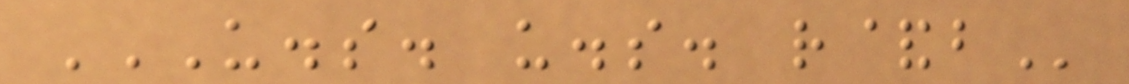U.S. U.S. R&B
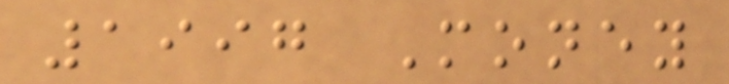1997 Money
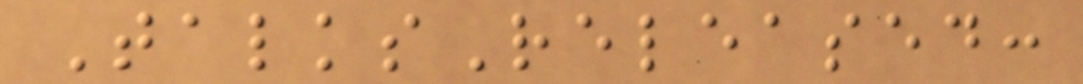TalksReleased:
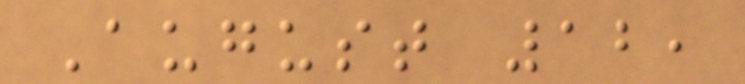August 12,
